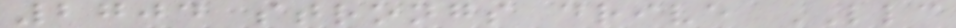2704 strongs drive LLC
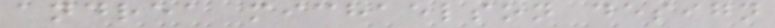andrea michaelson design
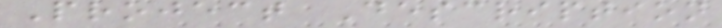Project Description
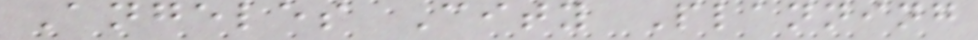Angeles City Planning
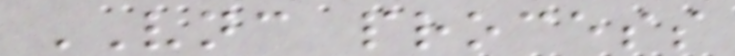VNC process
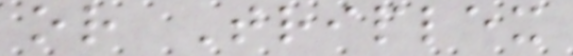or Triplex
